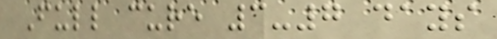Full cure 3-7 days
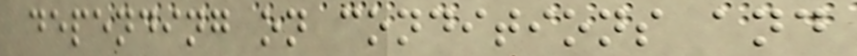depending on conditions and
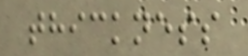thickness
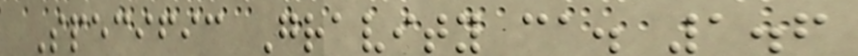Specific Gravity ca. 1.6
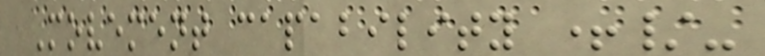Movement capability +/-
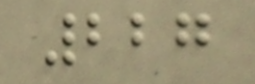227
